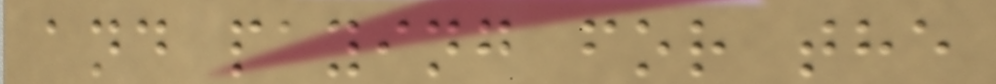and paying for the
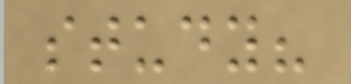study?
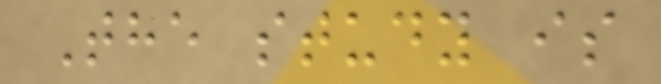The study is
